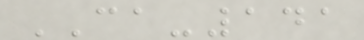CA-141
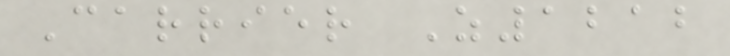Carrier Z1212
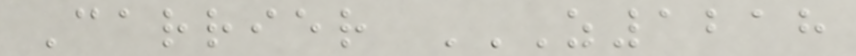Carrier Z1218
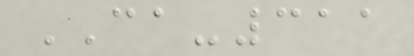CA-311
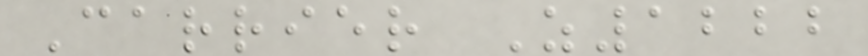Carrier Z1222
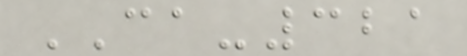CA-321
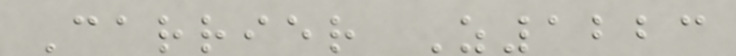Carrier Z1223
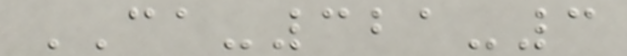CA-321-3
